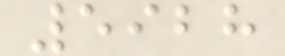5928
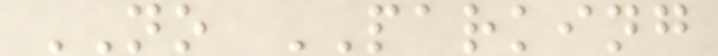NO PARKING
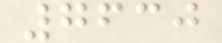7630
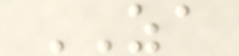ZA
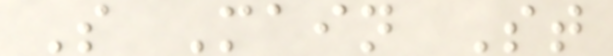S Main St
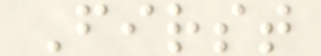First
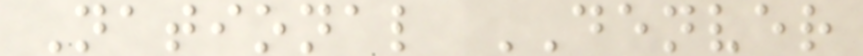National DENVER
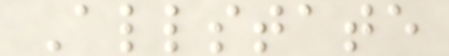Allstate
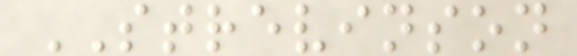STREVINSON
